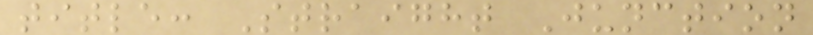title: Straight Junction
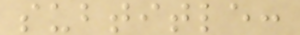subtitle:
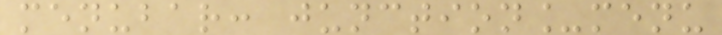menubar: junction_menu
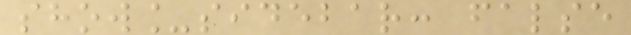show_sidebar: false
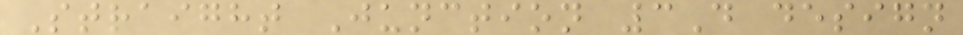Straight Junction 3D design
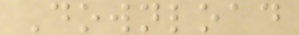Download
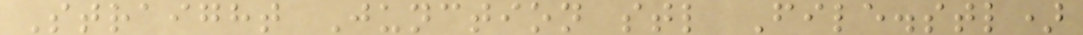Straight Junction stl File.stl)
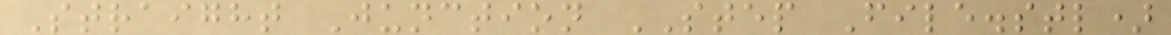Straight Junction STEP File.stl)
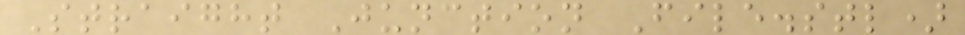Straight Junction File.stl)
